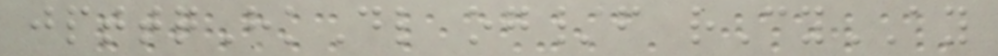jpttqHkDl og/f rCyAY
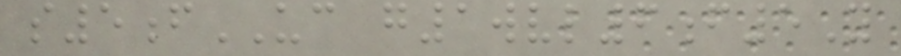s5fUC g1wvl6f5Y
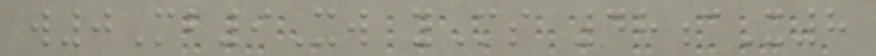w0Mb9Xw yMs 48cX8
